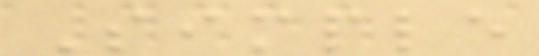Simple
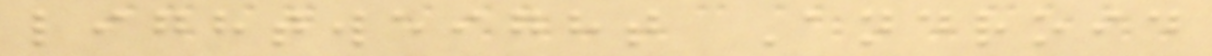lightweight Android
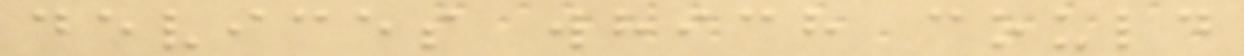devices which could
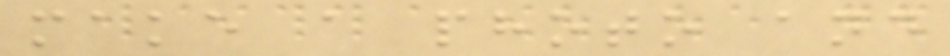make a photo and
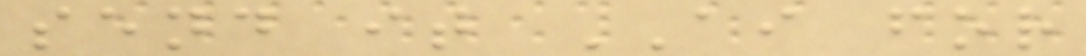send it AI for
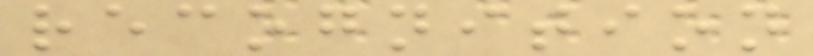recognition
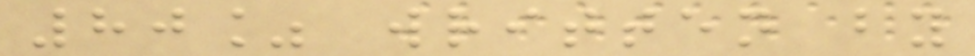80% written by
